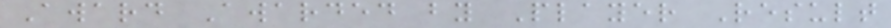Award Awarded by Player Result
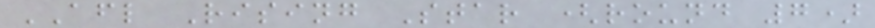AFL Rising Star (round 7)
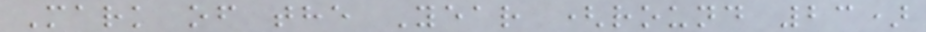Mark of the Year (round 23)
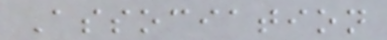Association
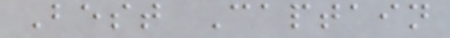Best Captain
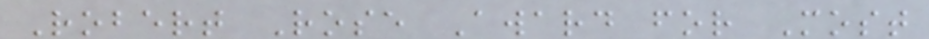Robert Rose Award for Most
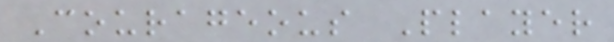Courageous Player
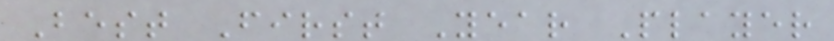Best First Year Player
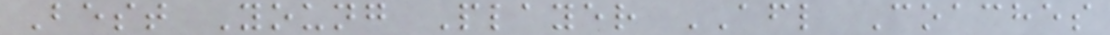Best Young Player AFL Coaches
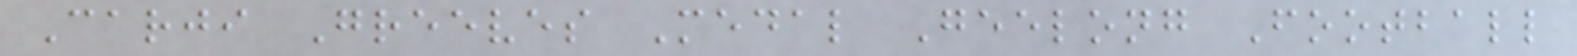Carji Greeves Medal Geelong Football
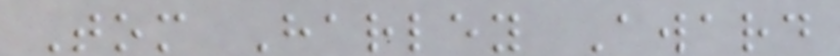Tom Harley Award
